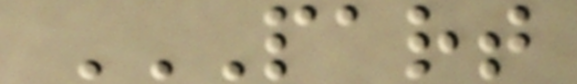PART
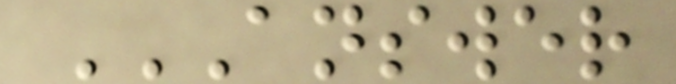ANSWER
